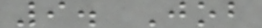9. Job
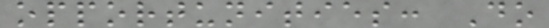opportunities: Do
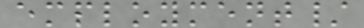employment/
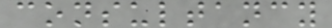consultancy
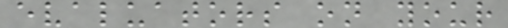evaluators on your
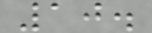10.
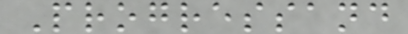Progressand
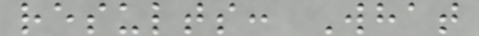results: What
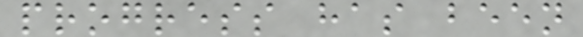progress has been
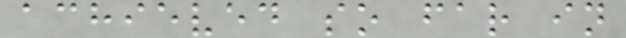achieved so far in
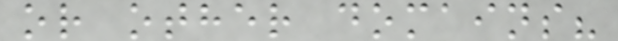or other domains?
